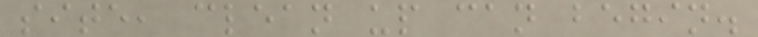site, clean up can begin.
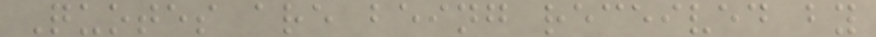Quotes are being received by
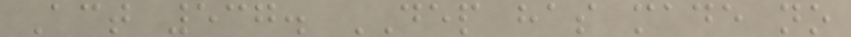Act 537. DEP has made no
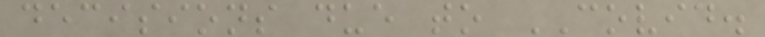decisions due to COVID.
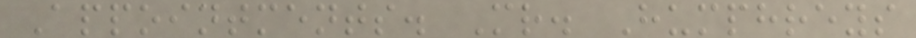Appointments. Mr. Humphreys
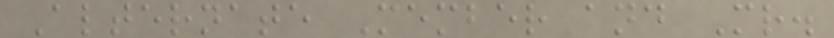Alternate Member and Mr.
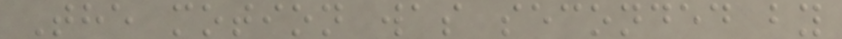The motion was seconded by
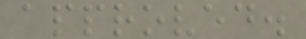approved.
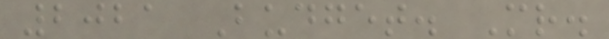2021 Budget. Mr.
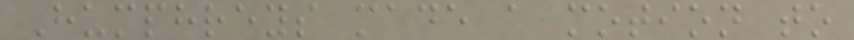Humphreys made a motion to
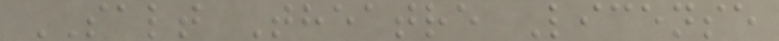SALT Theatre License
